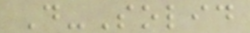D-Solid
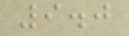9.0
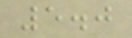5.0
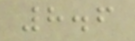8.6
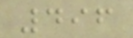496
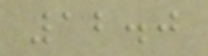12.0
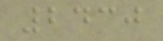2430
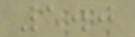1.0
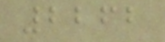2262
